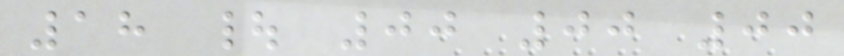18 | 00 00 00
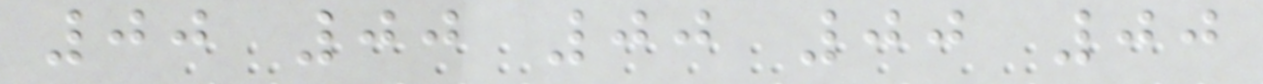00 00 00 00 00
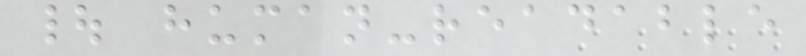| human-readable
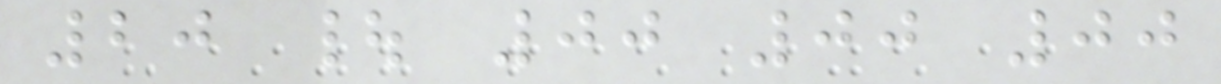20 | 00 00 00
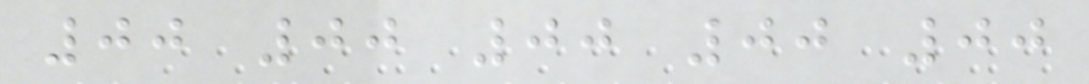00 00 00 00 00
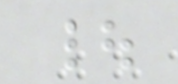|
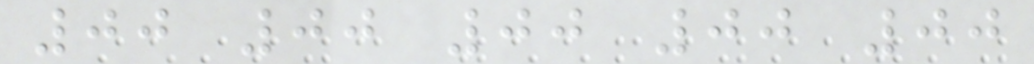00 00 00 00 00
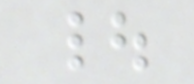|
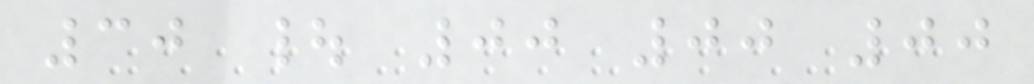30 | 00 00 00
